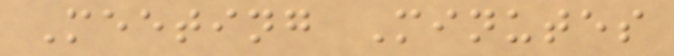Meeting Minutes
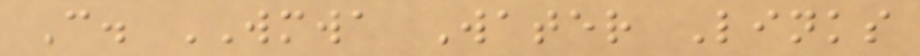C. WMWA Water Links
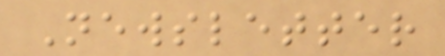Newsletter
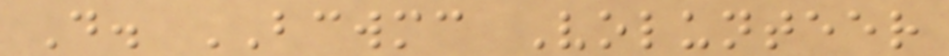D. BCWMC Volunteer
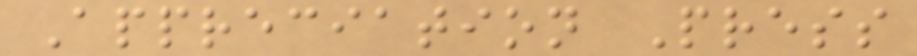Appreciation Press
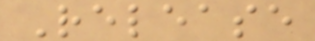Release
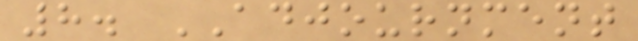8. ADJOURNMENT
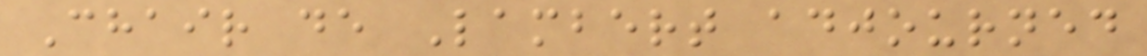Chair de Lambert adjourned
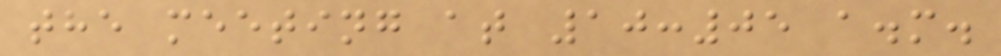the meeting at 10:05 a.m.
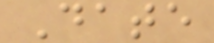Date
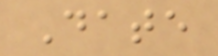Date
